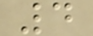4
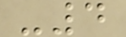-4
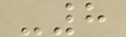-8
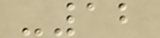-12
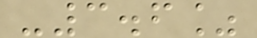-3.6%
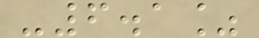-6.1%
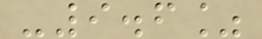-9.6%
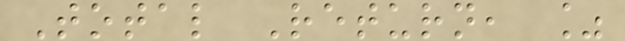Total Return, %
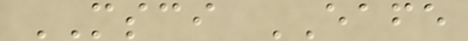MSCI EAFE
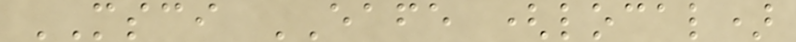MSCI EAFE (local)
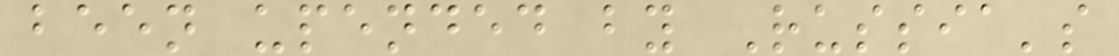been upended by Russia's
